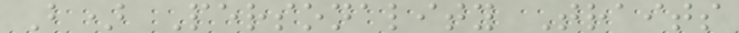B) Personality Traits
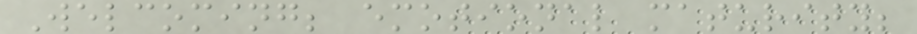Welcoming; emotional maturity;
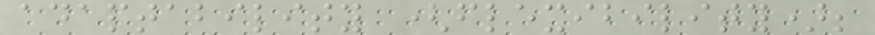adaptability (flexibility);
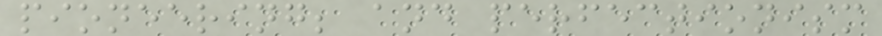pioneering; and perfectionism
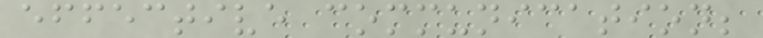effective communication;
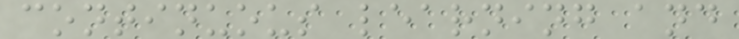continuous learning and
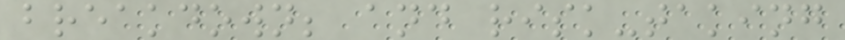breakdown; and risk-taking
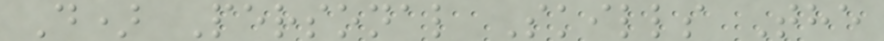D) Personal Skills The
